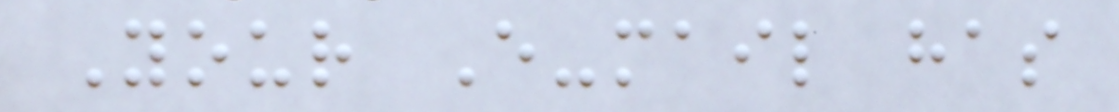Your E-mail has
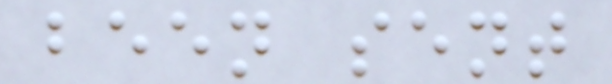been sent
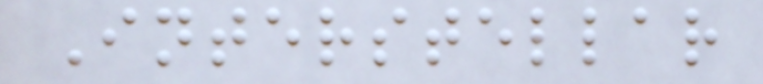Interstellar
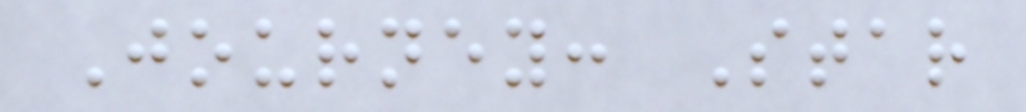Journey: Star
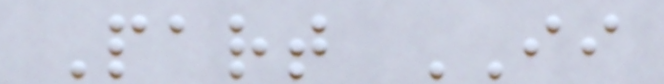Part II
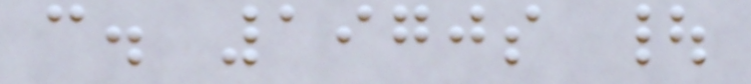c. 1970s |
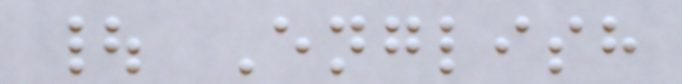| English
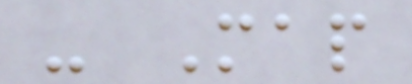- Map
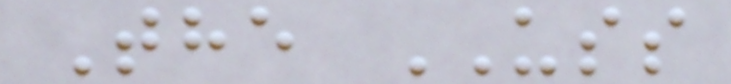The USS
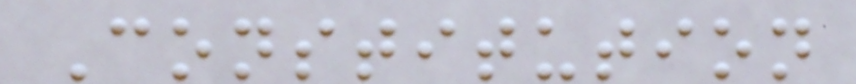Constitution
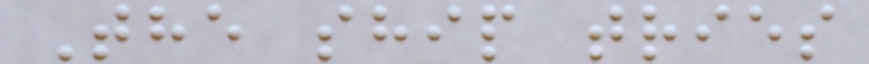The ship tries
